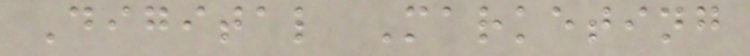Digital Marketing
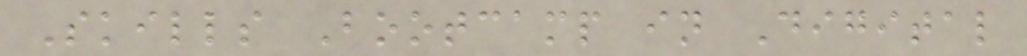Skills Bootcamp in Digital
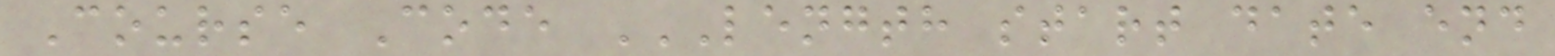Course Code LENGTH START DATE END
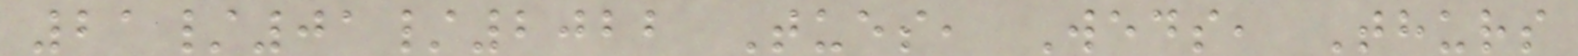21/01/2022 Tues, Weds, Thurs
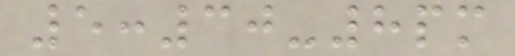5:30-8pm
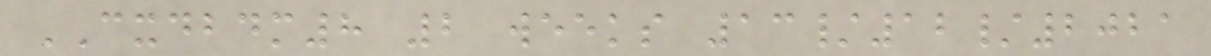CXDBDM8 2 weeks 13/12/2021
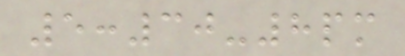5:30-8pm
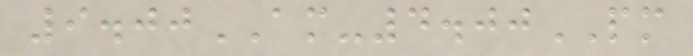9.00AM-4.00PM
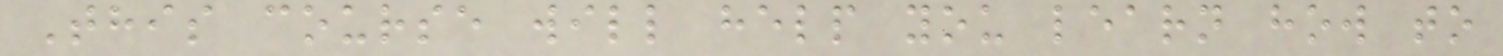This course will help you learn how to
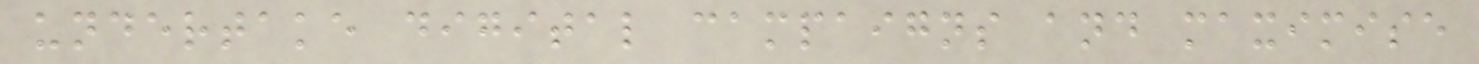undertake digital campaigns and maximise
